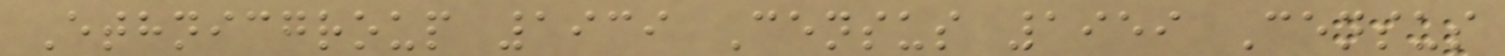Ethnicgroup 1939 Census 1959 Census
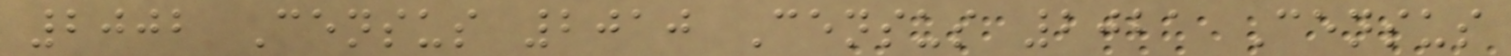2002 Census 2010 Census 2021 Census
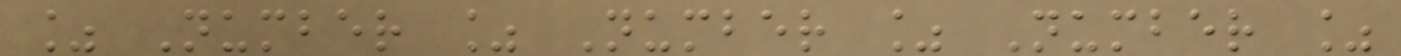% Number % Number % Number %
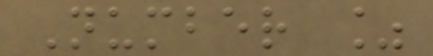Number %
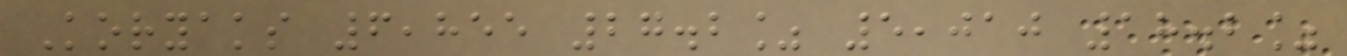Koryaks 6,855 27.2% 5,010 18.2%
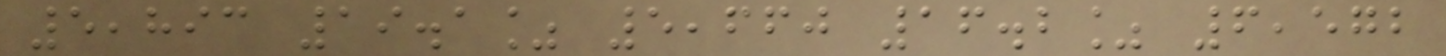5,893 19.1% 5,660 16.2% 6,572
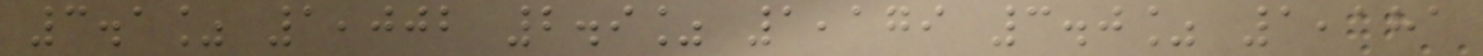3.1% 1,002 2.9% 1,179 3.0% 1,181
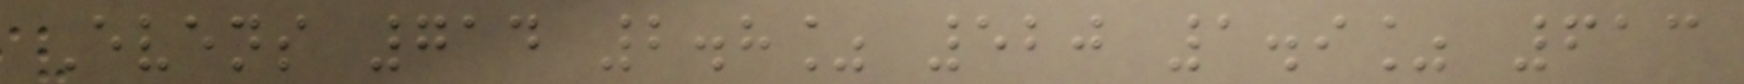Evens 714 2.8% 520 1.9% 613
